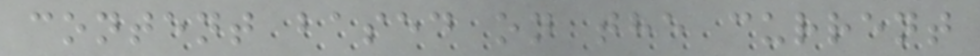content based on the current
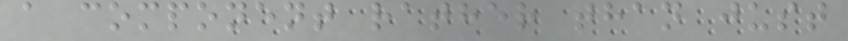a component rather than just
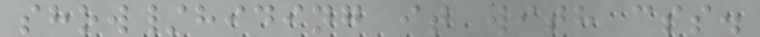show/hiding it with css.
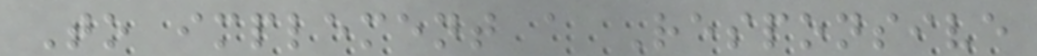To implement a Responsive
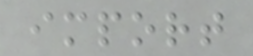import
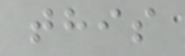this
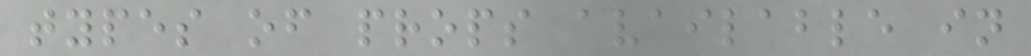types of props available in
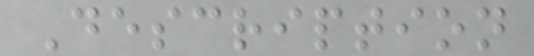Description
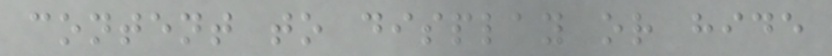content to display or hide
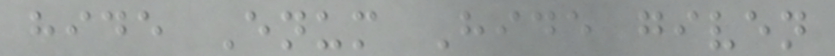hide Enum Hide given
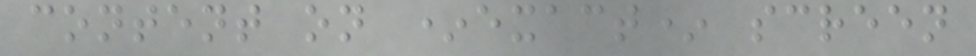content on *exact* screen
